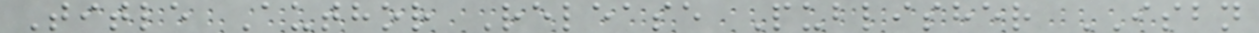Title Author Release Publisher ISBN
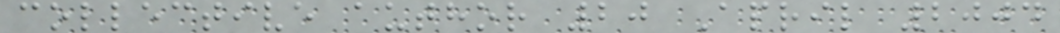collective author 20 April 2004
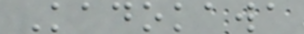Kadokawa
